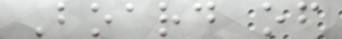Board of
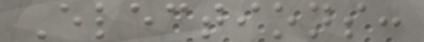Elections:
